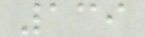139
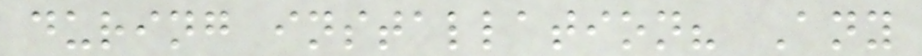during installation? Any
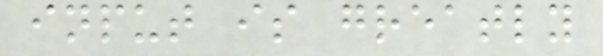input is greatly
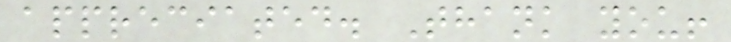appreciated. Thank you!
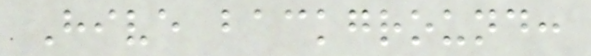Hive background:
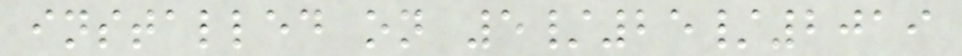installed on 5/25/2019
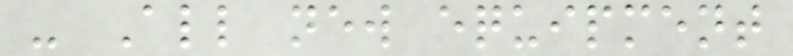- All new equipment
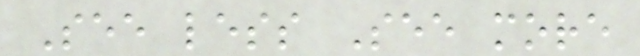See less See more
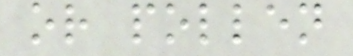or pollen
